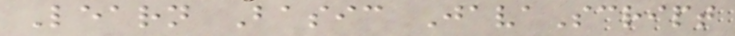Learn Basic JavaScript
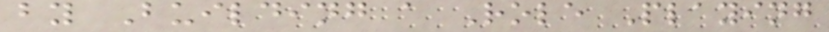by Building a Role Playing
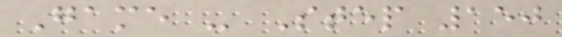Game - Step 150
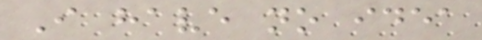I have no idea
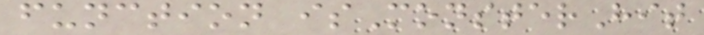function isMonsterHit
